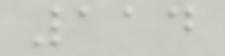114
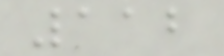112
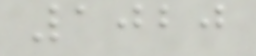1020
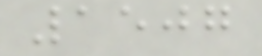1507
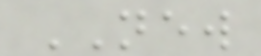NEW
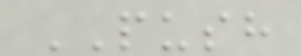PUSH
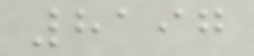8197
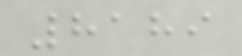8189
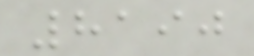8190
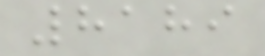8189
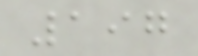197
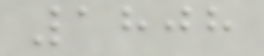1808
